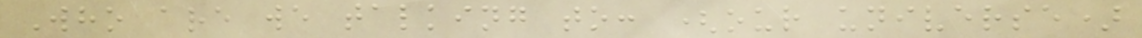Who are we talking to: (our universe)
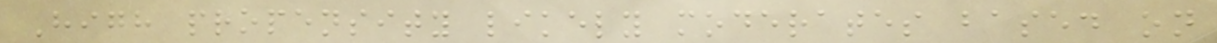High propensity likely moderates based on
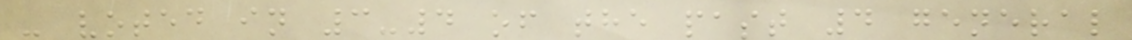- voted in 3-4 of the past 4 general
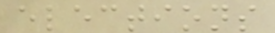elections
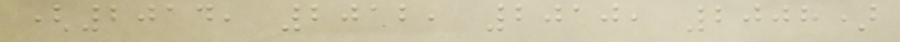(2014, 2012, 2010, 2008)
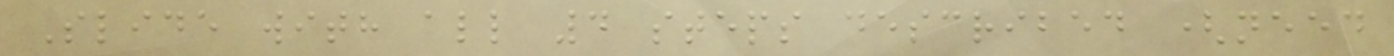Slide with all 4 steps described (need
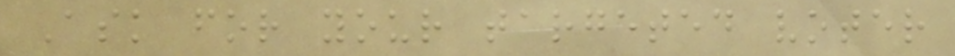Ask for your targeted voter
